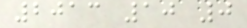2013 10 0
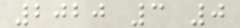2020 3 0
